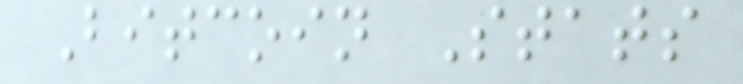Bitcoin Stats
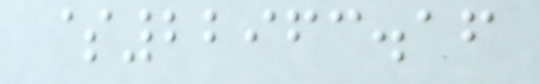$22963.16
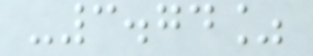-3.74%
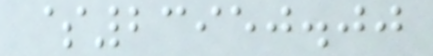$23950.00
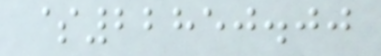$22850.00
